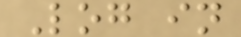Log in
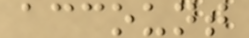account
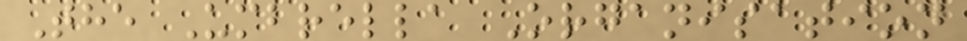The Umbrella Organisation
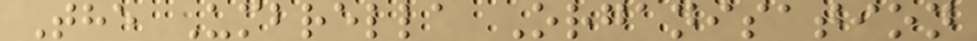The Umbrella Organisation
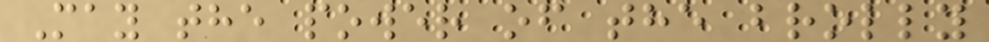May the power of the brolly
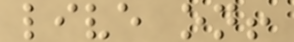live on!
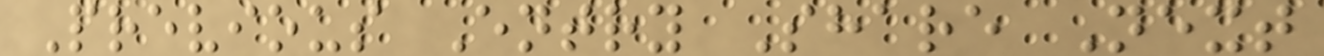Previous Entry Share Next
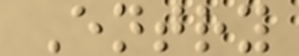Entry
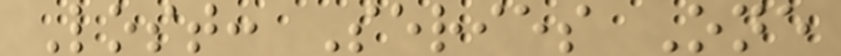Lost: Series One
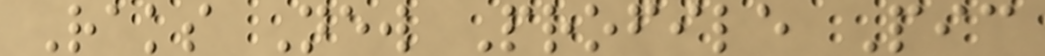Raks New Profile Pic
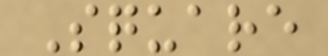Square
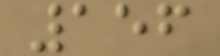156
